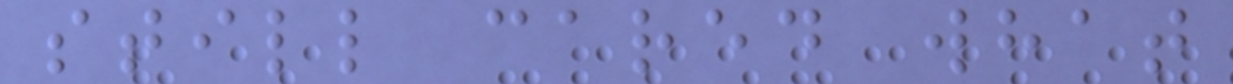still cared what
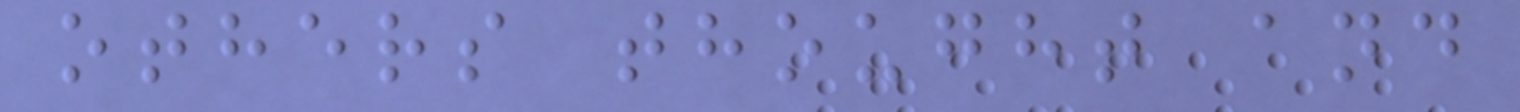others thought and
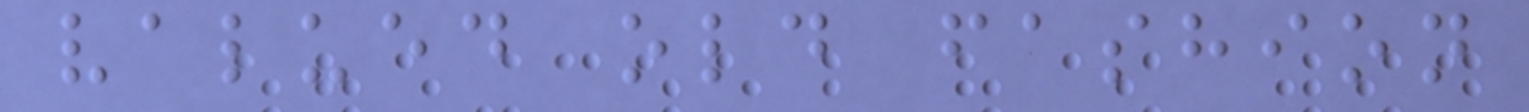valued old fashion
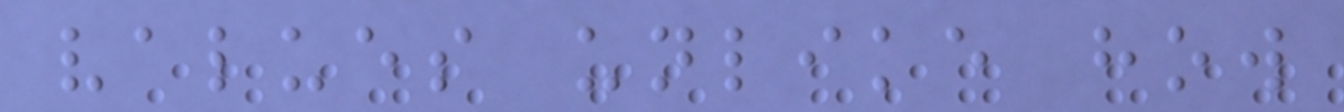values unlike how
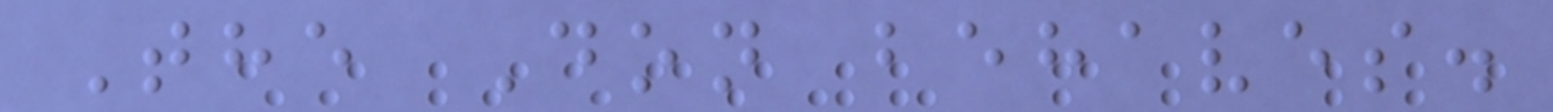The Don behaves.
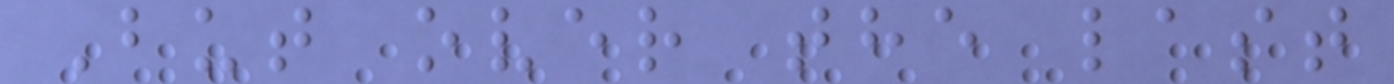But over the last
